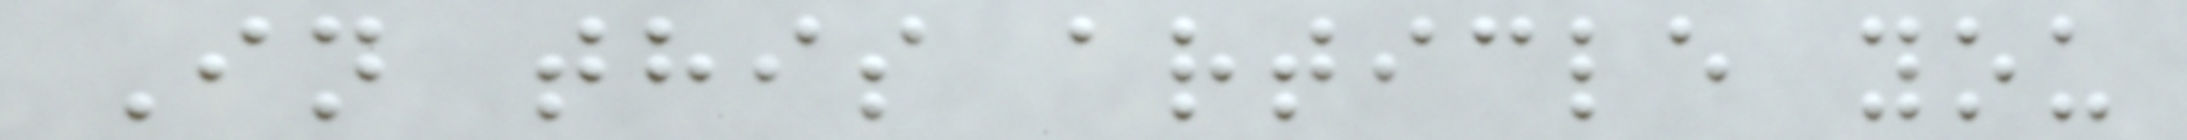In this article you
